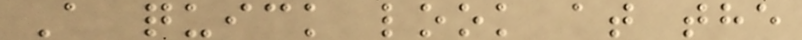A quick look at the
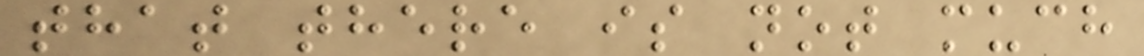that there is not much
